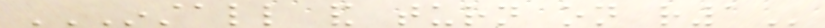INSTALL AND TURN ON R1
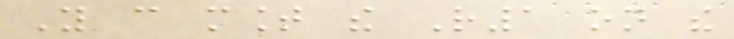You can mount the R1 on the
